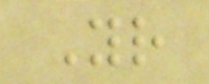Your
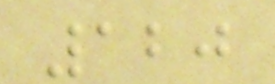120
